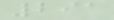291
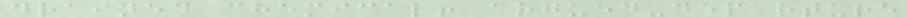drained chemical! argued-departure
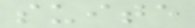suite
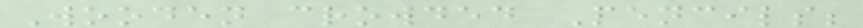Wooden crowded Pencils;
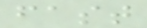fast
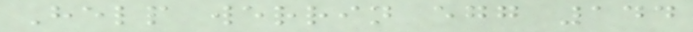Help werrin egg 144
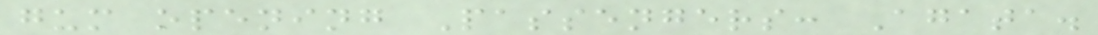gum opening Passengers: Agata.
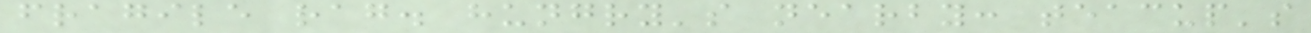fragile rag. hungry's nearby: teacup's
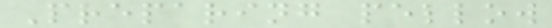Preparing pellow
